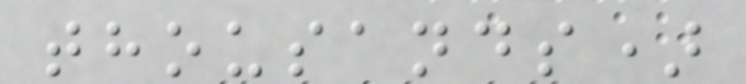thousands)
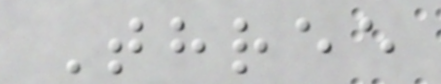Three
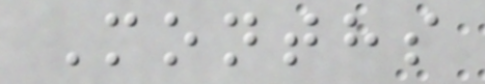Months
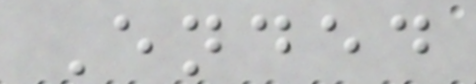Ended
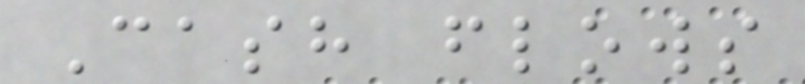Cash flows
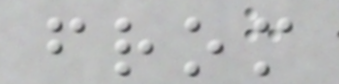from
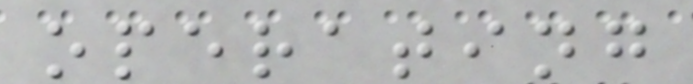operating
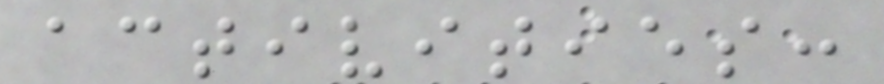activities:
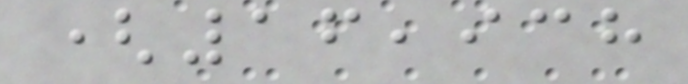(16,938
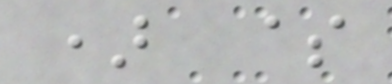) $
